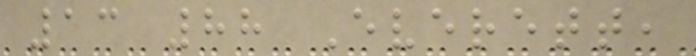13 88 Everett,
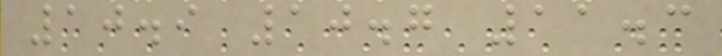10.9 10.7 11.3
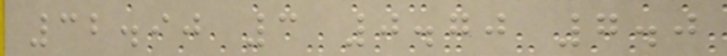32.90 3 0.70 7.0
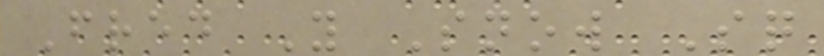Fred Y Snow Sq
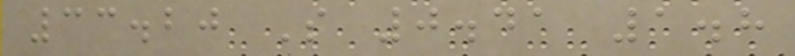33.20 S 0.41 1.8
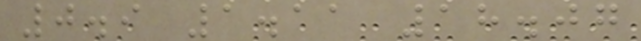0.9 1.11 18.07
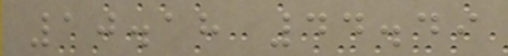10.18 44.49
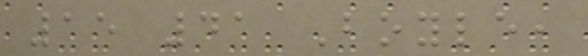15 41 Boyle,
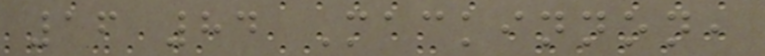16 84 Mackinnon,
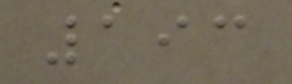193
